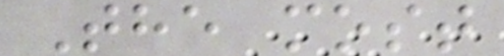The most
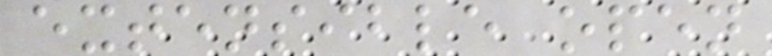extensible open
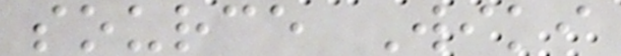source Wiki
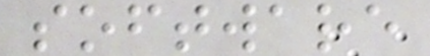software
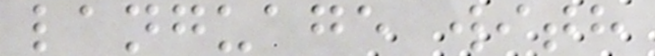language with
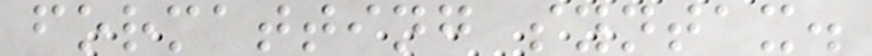formatting syntax.
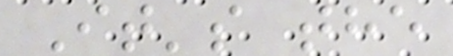It's the
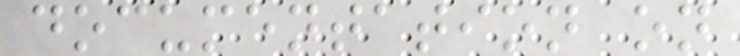documentation on
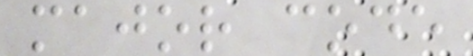major code
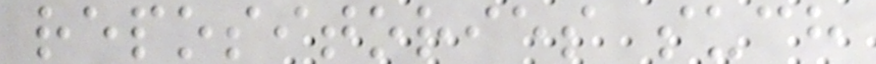repositories such
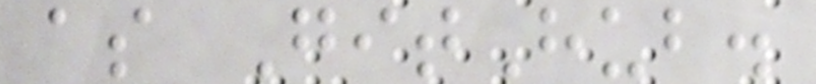as GitHub.
